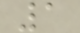1
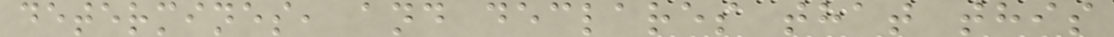determines, and declares that this
